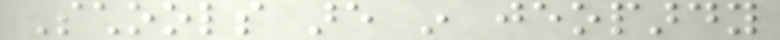Schools are in jeopardy
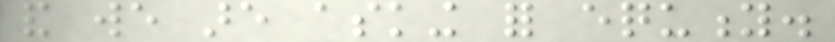and we are asking for equity.
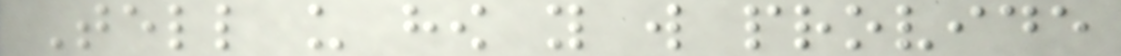Tell us how you will provide
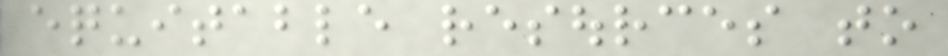equitable resources to
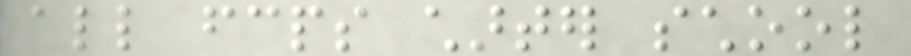all fcps charter school
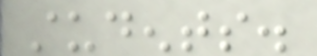students.
